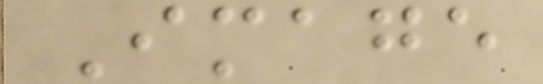Image
